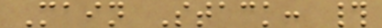Main Stack: #
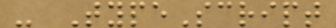- TypeScript
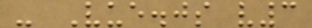- Vue.js v3
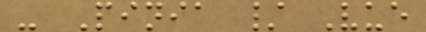- Pinia / Vue
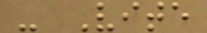- Vite
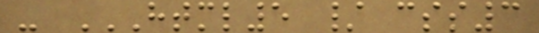- HTML5 / CSS3
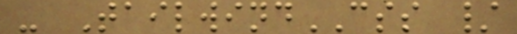- TailwindCSS /
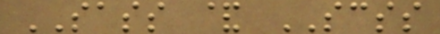SASS & SCSS
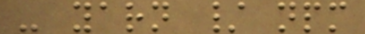- yarn / npm
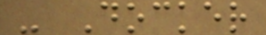- Docker
